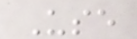Use
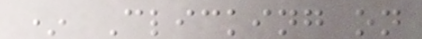* Clicking on
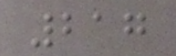217
